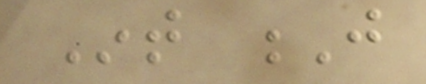Int J
